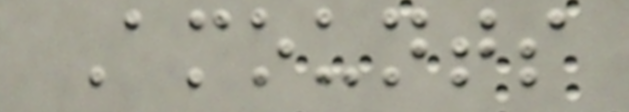Amounts
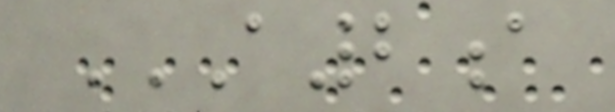A2A
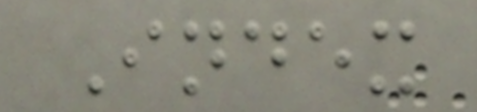Index
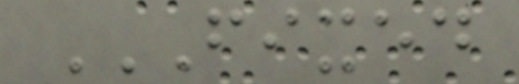FIXED
